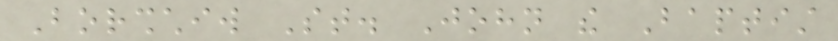Borshchiw St. John the Baptist
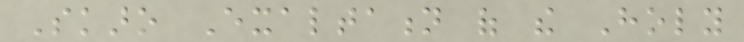Skaro Exaltation of the Holy
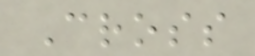Cross
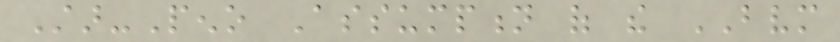Star-Peno Assumption of the BVM
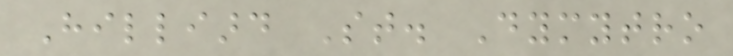Hilliard St. Dymytro
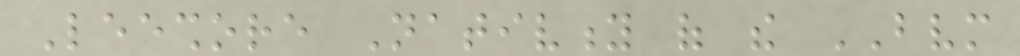Leeshore Nativity of the BVM
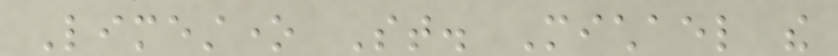Limestone St. Michael the
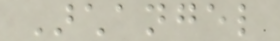Archangel
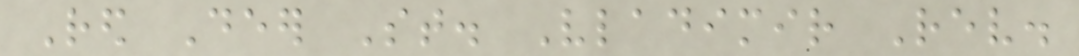Red Deer St. Vladimir Rev.
